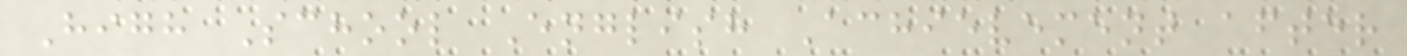High School English Achievement after
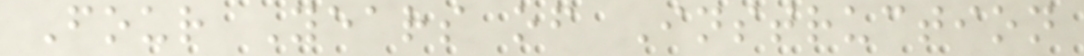Four Years of Instruction
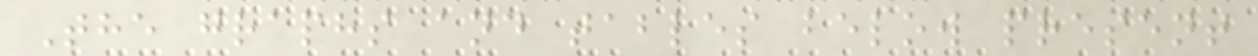The graphs and tables below present
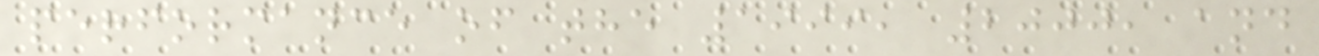performance of the 1999, 2000, and
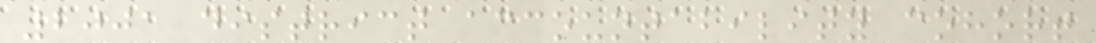2001 district accountability cohort
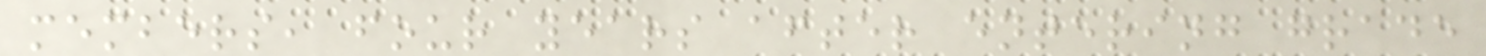members, four years after entering grade
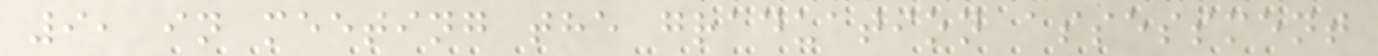9, in meeting the graduation assessment
